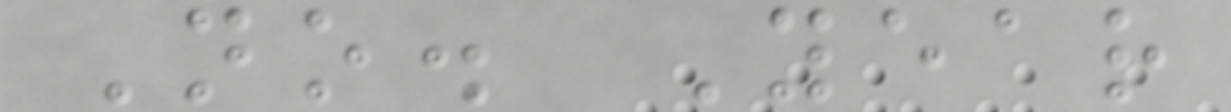No. Year
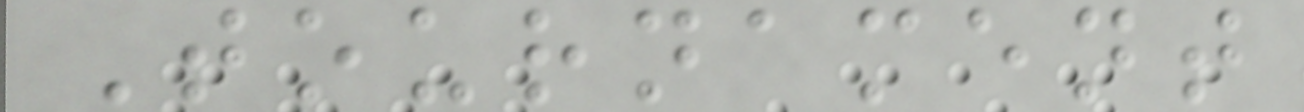Tournament
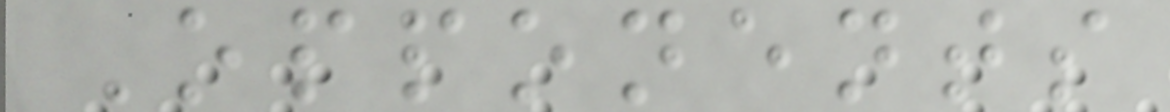Opponents
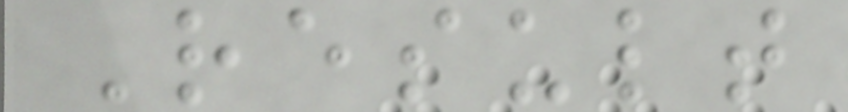Result
